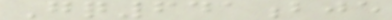Gq641bje
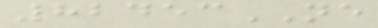82453NE
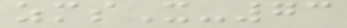zmsX-73
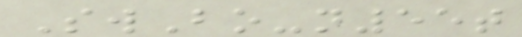SwBo-n55t
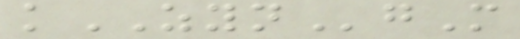kZYNgM
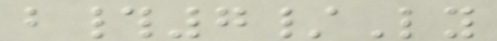b#7/Ly
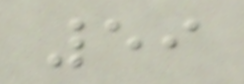59
